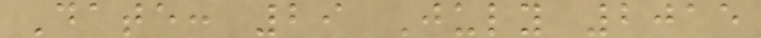Date: 29 July 2015
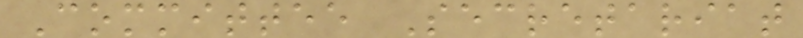Committee Secretariat
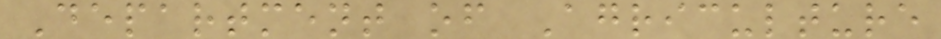Department of Agriculture
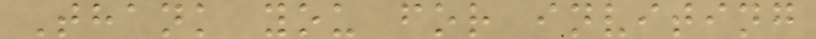Thank you for inviting
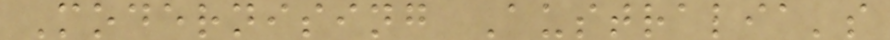Modernising Australia's
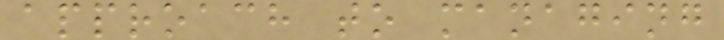approach to managing
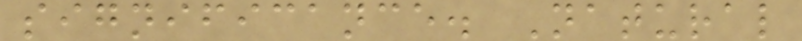significance. Natural
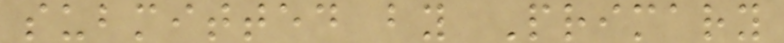submitted by Primary
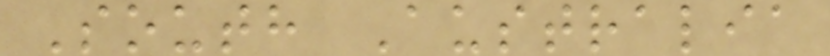South Australia
